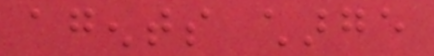agents charge
